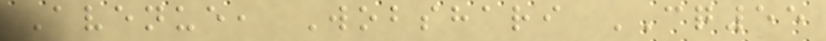Avenue, Wobshari CQ55
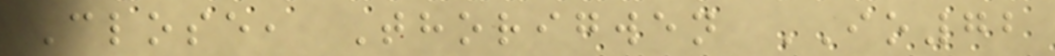Close, Thorigwen IO72
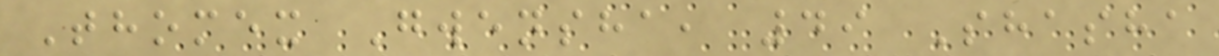Thomex Gwensha, 49 Shasha
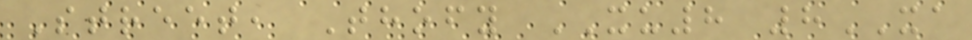Street, Thofy XU8 8XA
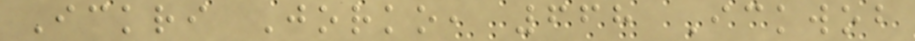Ickri Jorko, 668 Ickwob
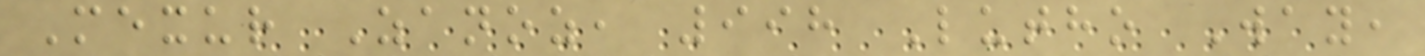Mexur Zanoz, 998 Lutho Way,
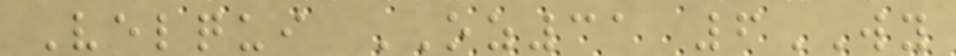Velqui OZ31 6WY
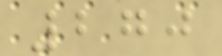270
